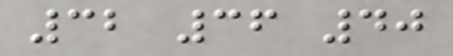32 36 40
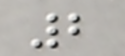2
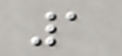1
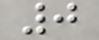0
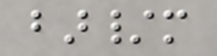bar/m
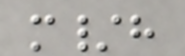m/h
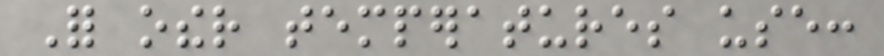For other temperatures use:
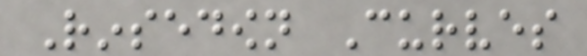Rinsedown Curves
